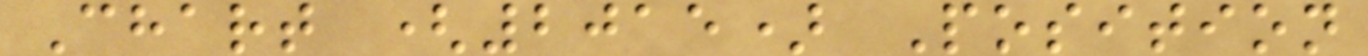Chart (2015) Position
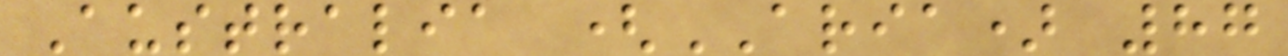Australia (ARIA) 87
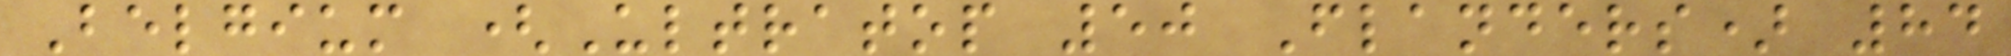Belgium (Ultratop 50 Flanders) 84
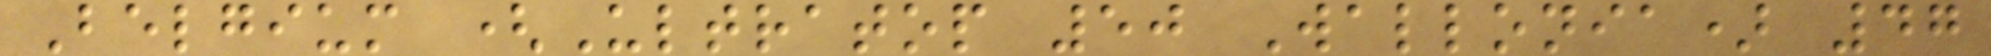Belgium (Ultratop 50 Wallonia) 47
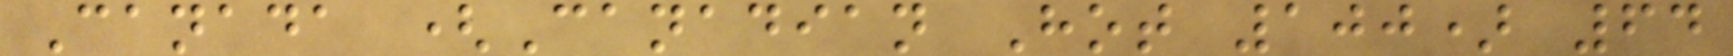Canada (Canadian Hot 100) 64
